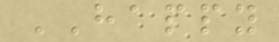HAPPY
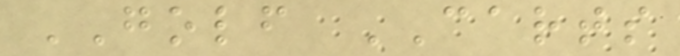GOLF CARTS
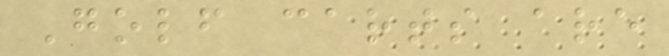Golf carts are
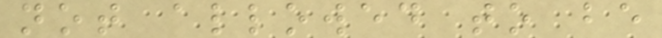not allowed to be
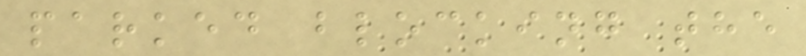parked blocking the
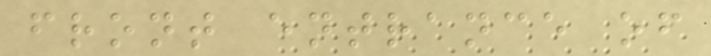front entrance of
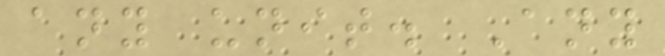any unit. Any
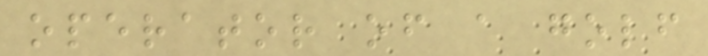operator of a golf
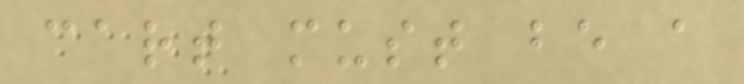cart must be a
